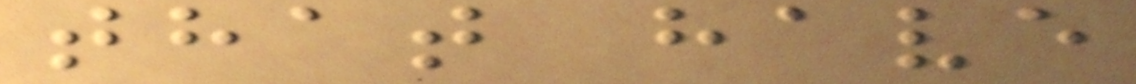that have
